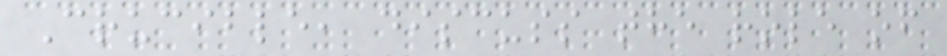Crucible, discuss the role of
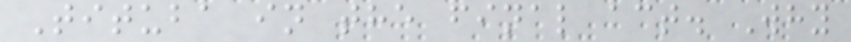Tituba in the final act. Why
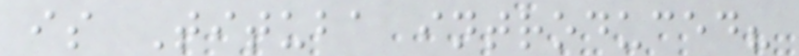is Tituba introduced?
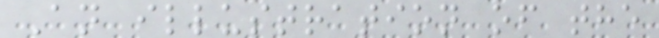An illustration of the
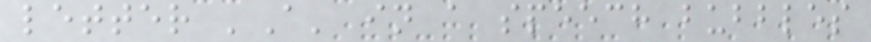letter 'A' in a speech bubbles
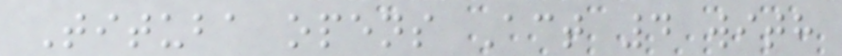Tituba opens Act 4 with
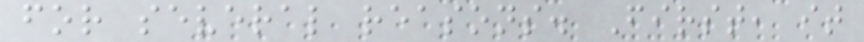for several reasons. First, it
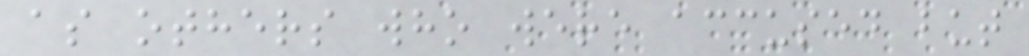as others who were accused but
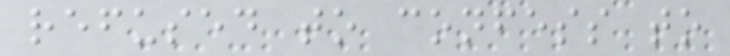refused to confess to
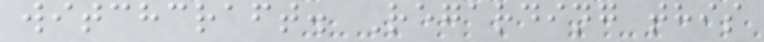witchcraft. Regarding this
